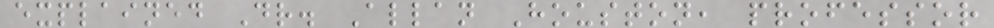explained Dr. Allan Houston, professor
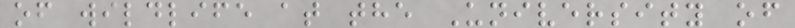of wildlife at the University of
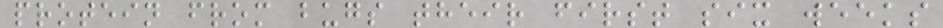protein from bugs their first six weeks
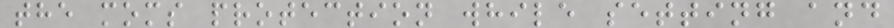the moms protection while setting and
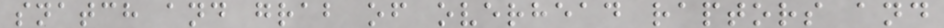snatch and grab of overhead raptors and
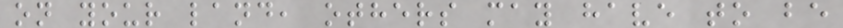on your land, others may have to be
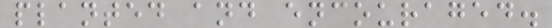planted and encouraged.
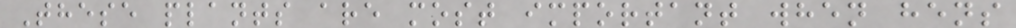These plants are most important when hens
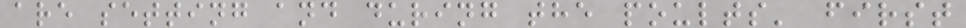are setting and during the poults' first
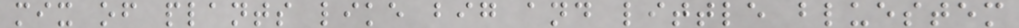mix of plants like big and little bluestem
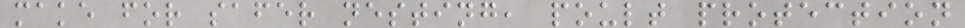make for safer nesting, poult protection
